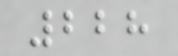228
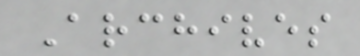Archives
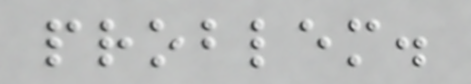problem.
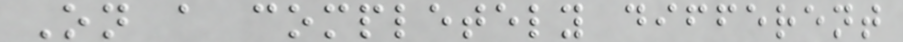On a completely different
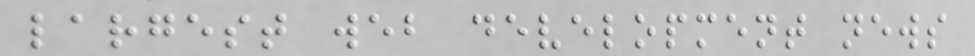largest web development news
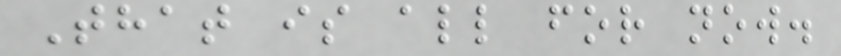That is all for now.
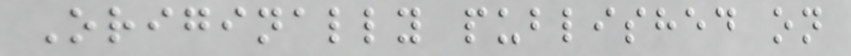Originally published on
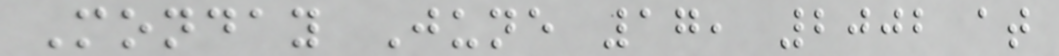Monday June 17, 2002 at
